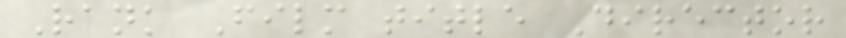Rank Film title Director
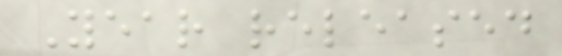Year released
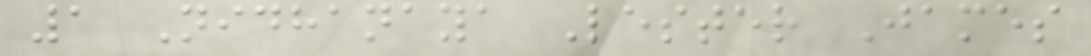1 Nidhanaya Lester James
